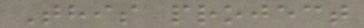This project
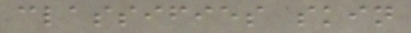classifies skin
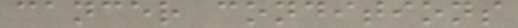cancer conditions
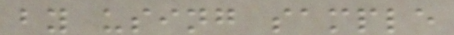by using sample
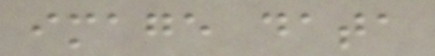image data
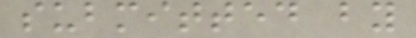submitted by
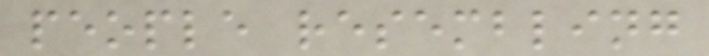people resembling
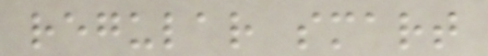regular smart
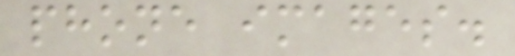phone images.
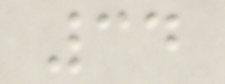34
